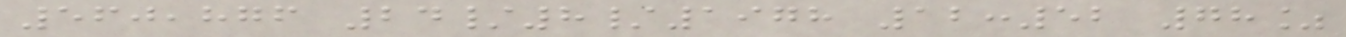560,876 24/8/1978 12:52 78%
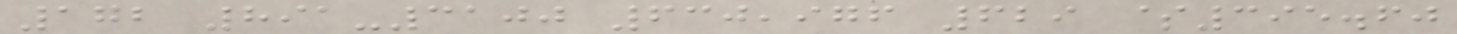172 891-3100 630,976 629 $395.60
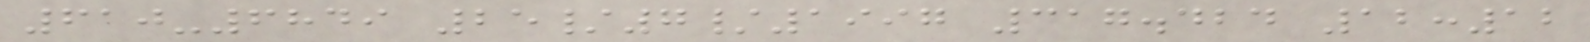610-6849 25/7/1997 317.424 12:12
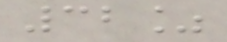32%
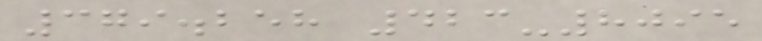379.258 423-8095
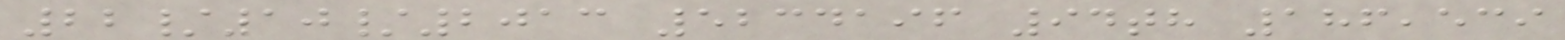22/10/2013 5234196 94th 186,539
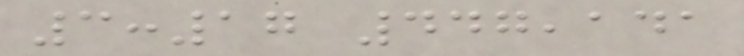3:17 447,141
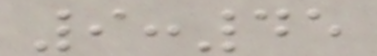9:45
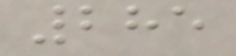285
